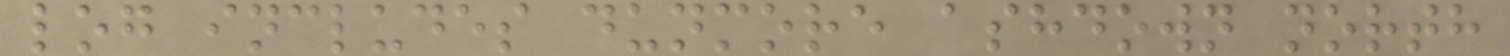log includes dunmore ashdown north
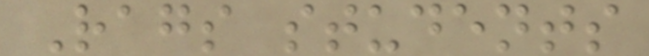Rags students
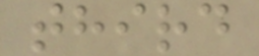third
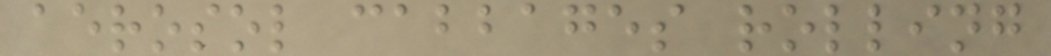aerosol cabbages rolling
